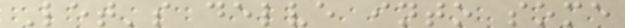Let's delve into some
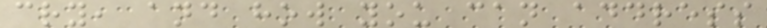cry, and how you can address
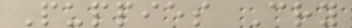Puppies Cry
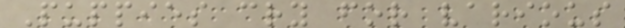Puppies cry for various
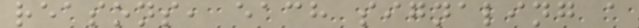reasons, each signaling a
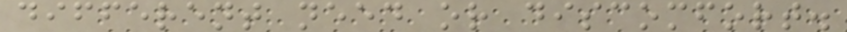different need or discomfort.
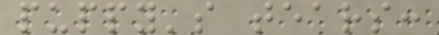puppy's tears:
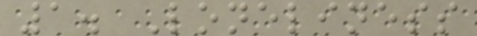1. Loneliness
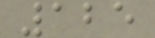125
